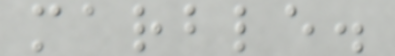marble.
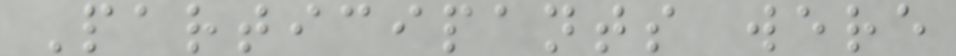Participants were
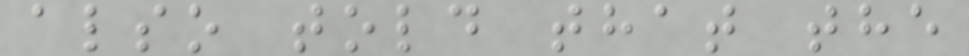also told that the
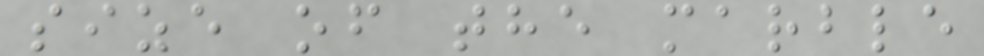size of the marble
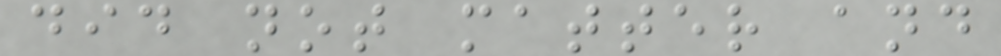did not matter and
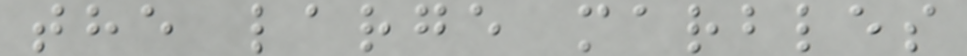the large marbles
